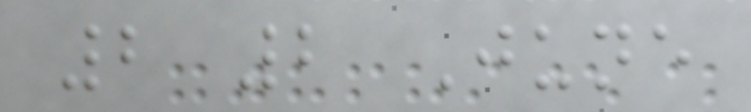2 2 June
